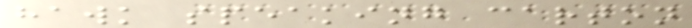hawk speaking carton
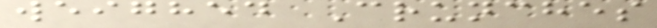weighed Crunches
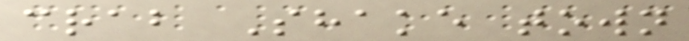crab Shake town
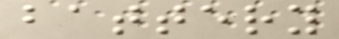battery
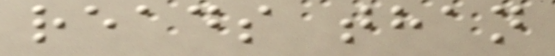reads than
